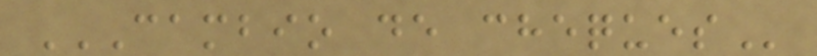CAMBIO DE CHEQUES
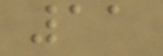11
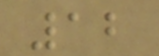12
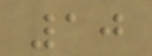10
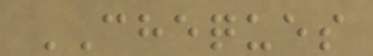CHEQUES
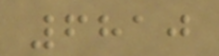6810
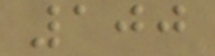100
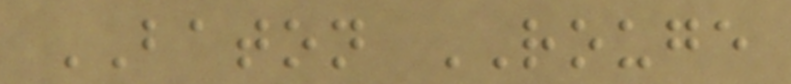BATON ROUGE
